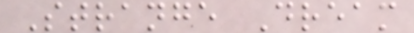Strange Dream
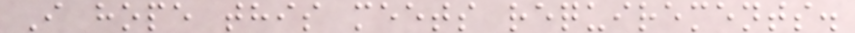I hope this meets requirements.
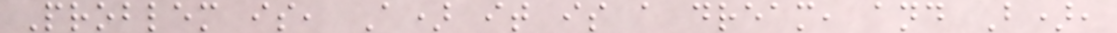Problem is, A) it is a dream, and B),
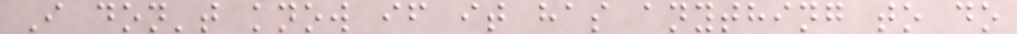I don't know if it has anything to do
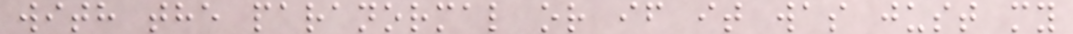with the paranormal or if it was just my
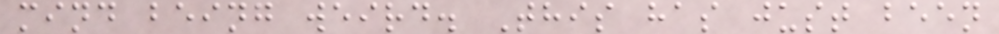mind being weird. This has just been
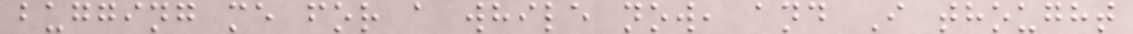bugging me for a while now, and I thought
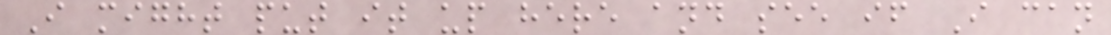I might put it up here and see if I can
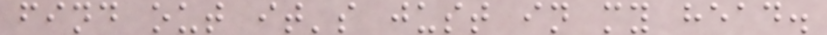find out it's just in my head.
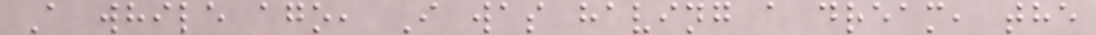A while ago, I was having a dream, the
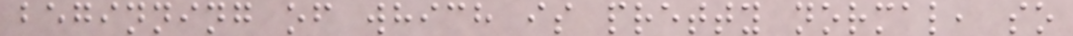beginning of which is pretty normal, so
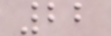22
